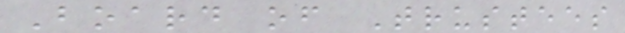Board of Trustees
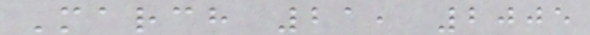March 21, 2005
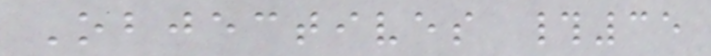Objectives #35
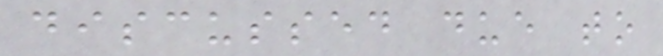discussed due to
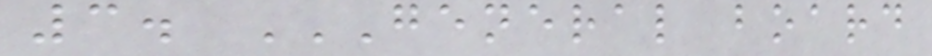3. GENERAL BOARD
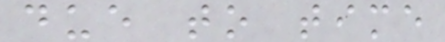due to time
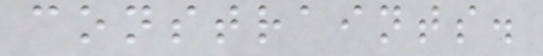constraints.
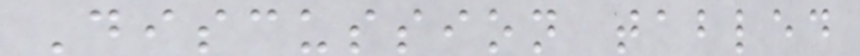Discussion tabled
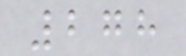278
